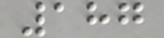187
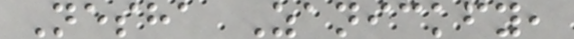Nesha Zanickfy,
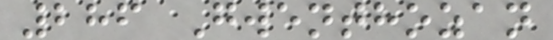286 Gwenthozan
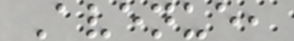Avenue,
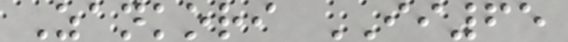Zankori II65
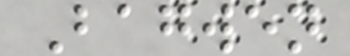Bagwen
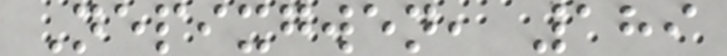Nepixgwen, 189
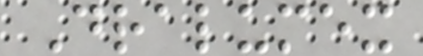Dralumex
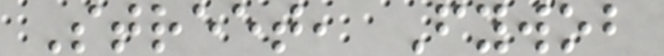Street, Fywob
